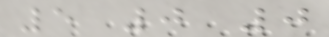5 0 0
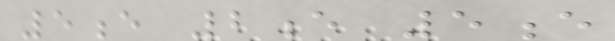5e 2e 5e
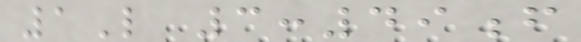1L 3:49f
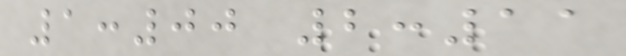1:00 2:11
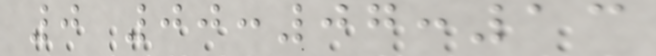0 00:07:13
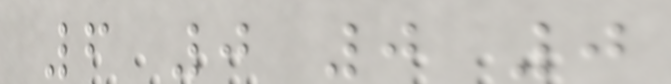6 0 0 0
